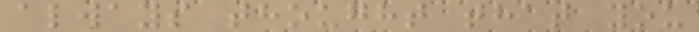always thought that you
